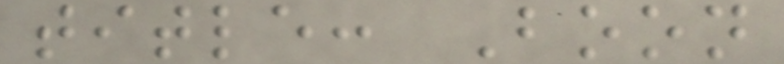title: Boon
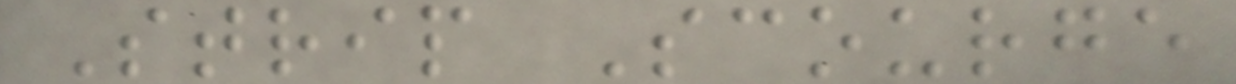Strip Scourge
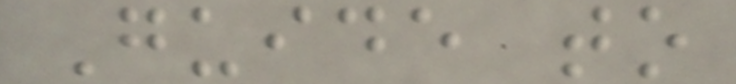Guide to
